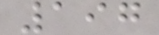197
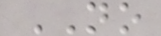NO
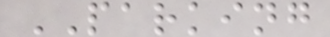PARKING
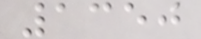1350
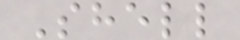Shell
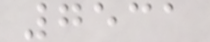7531
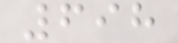698
